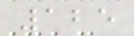125
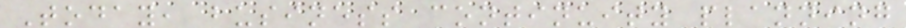Today, business continuity planning
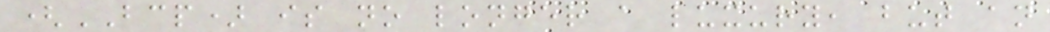(BCP) is no longer a luxury, but an
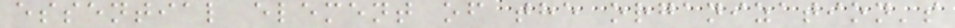essential element of the organization's
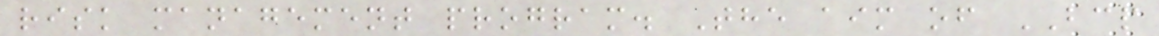risk management program. The aim of BCP
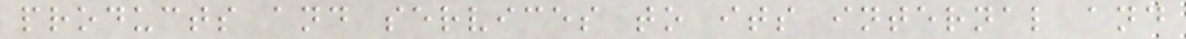products and services to its internal and
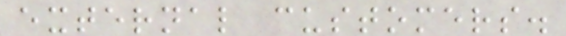external customers.
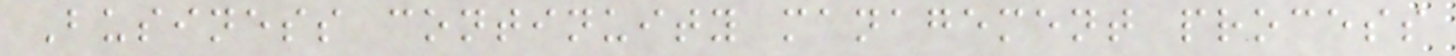Business continuity management process
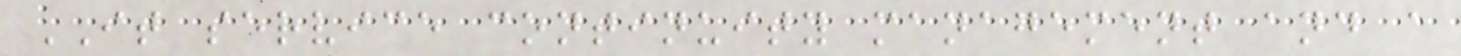IT service continuity management and a
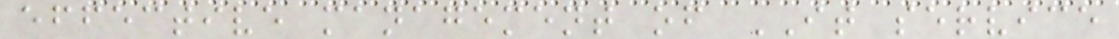effective management of IT service
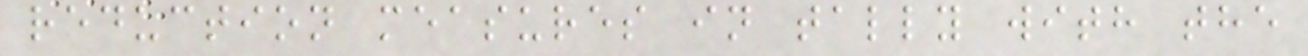reduction measures in tally with the
